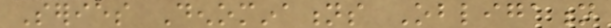Series Denominations Obligation
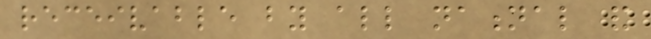receivable by all national and
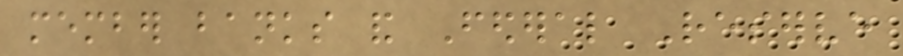member banks and Federal Reserve
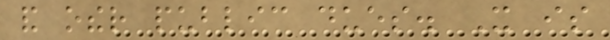and other public dues. It is
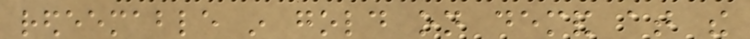redeemable in gold on demand at the
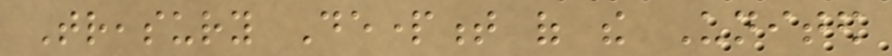Treasury Department of the United
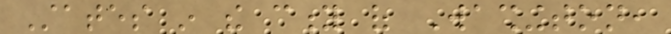States in the city of Washington,
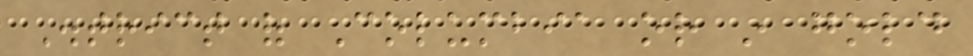District of Columbia or in gold
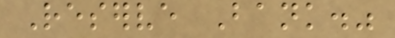Reserve Bank."
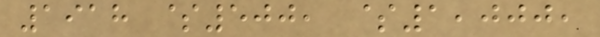1918 $500, $1,000,
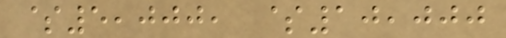$5,000, $10,000
